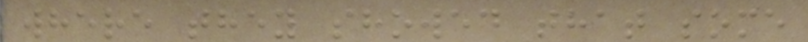where they showed that some
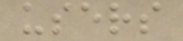users
